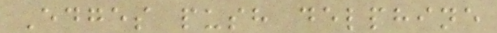Edges push delphine
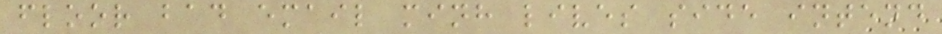floor bad email minh lives side intend
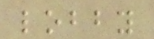lobby
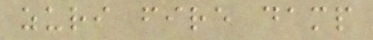zuri fire damp
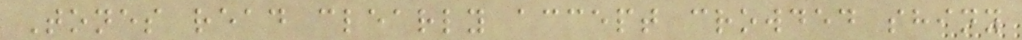Tones read clearly accept crowded shiny
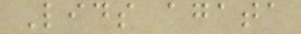Lids agata
